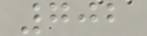702
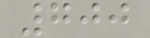700
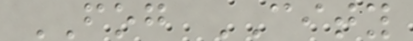FOG CITY
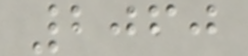2060
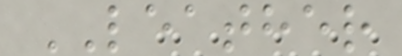LEATHER
